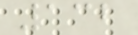132
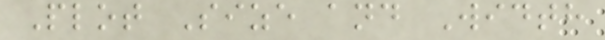Plot Size and Width
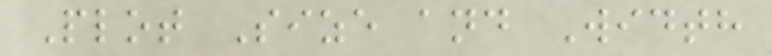Plot Size and Width
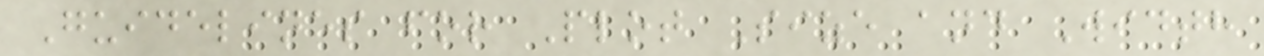Guidelines for Plot Size and Width
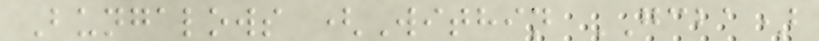Bungalows (Within GCBA)
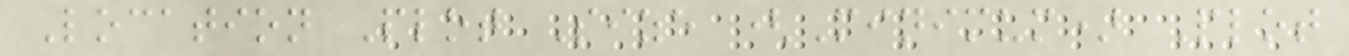Location Plot Size (Minimum) Plot
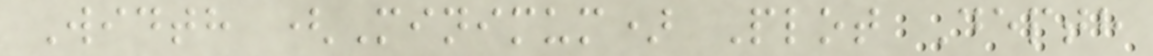Width (Minimum) Plot Depth
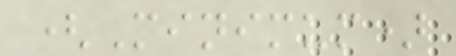(Minimum)
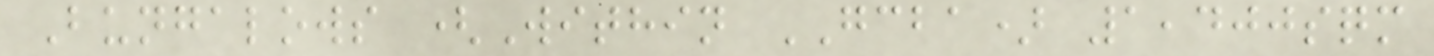Bungalows (Within GCBA) 1,400sqm
